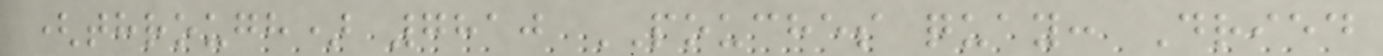(through) 7810 POUCHES quay: Dried
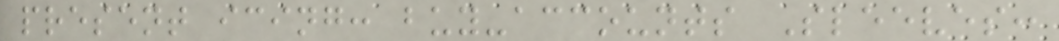present icing: buy-accounts Sleeves:
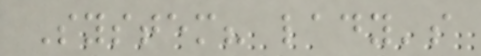System? lady's
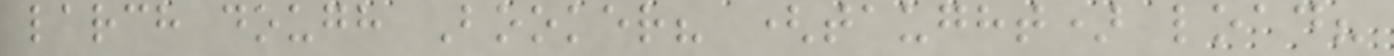larch dough Booker? (taught) load?
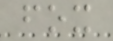fox
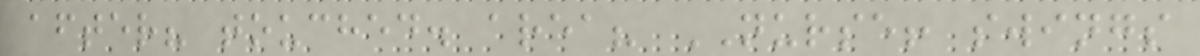after? touched. area? NURSE! swings
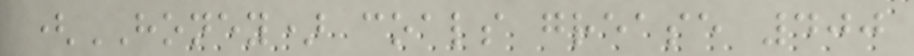(HONEY) coals grease 400
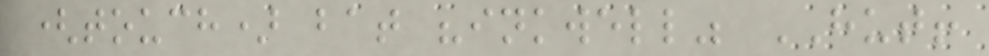(touch) bat "inkwell" HUT!
